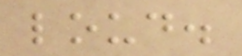loud.
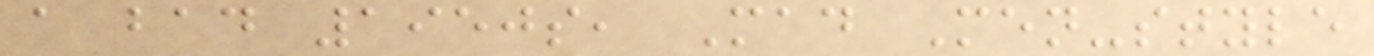a bad 1950s, Mad Men-style
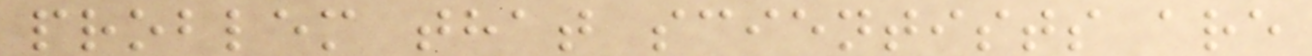problem that scientists are
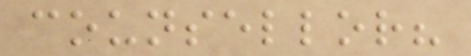counsellor?
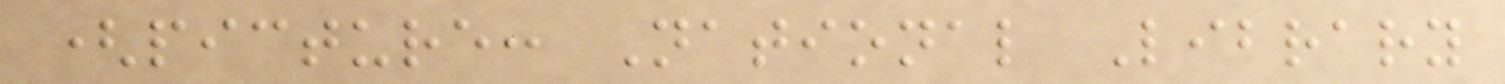(picture: National Library
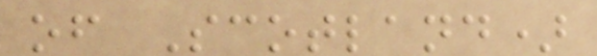of Scotland)
